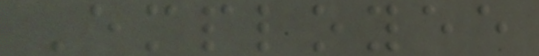Employee
